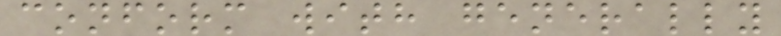conform with generally
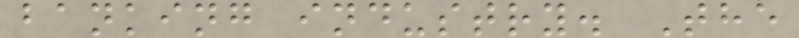banking industry. The
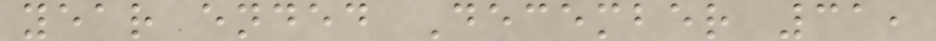year ended December 31,
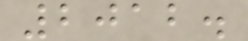2012.
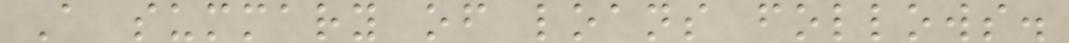A summary of loans follows.
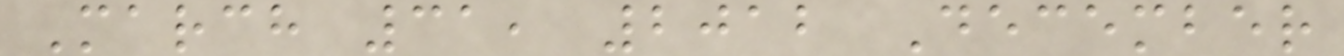March 31, 2012 December
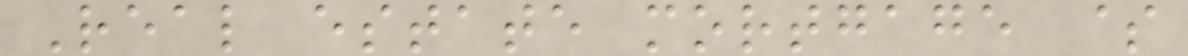Real estate mortgage $
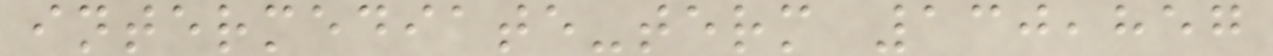intermediate-term 130,857
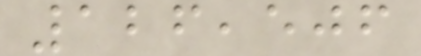126,506
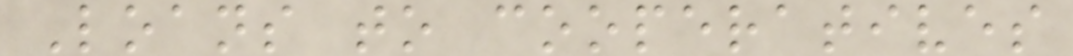Loans to cooperatives
